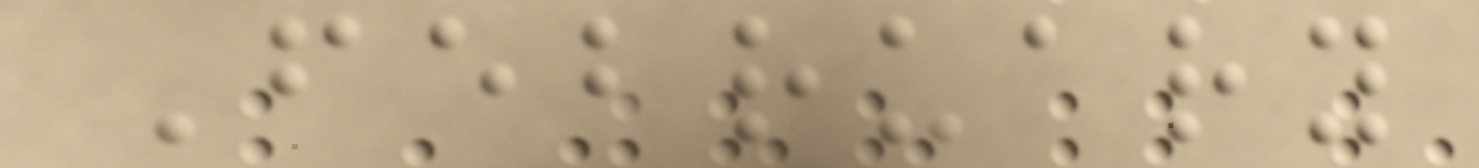February
